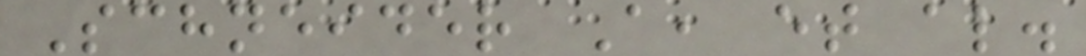Schneider A, et al.
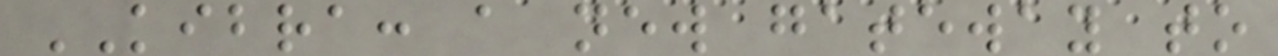KIBRA: a new gateway to
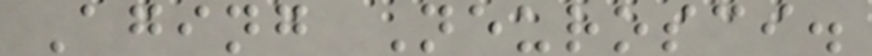Aging Neurosci.
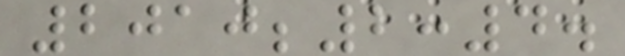2010;2:4.
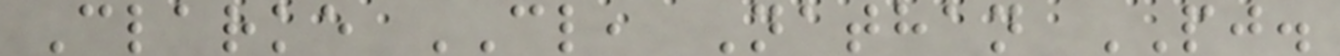Clarke CL, Nathan PJ.
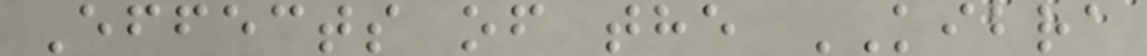Effects of the KIBRA
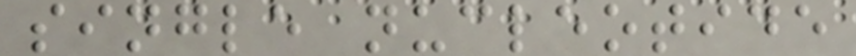single nucleotide
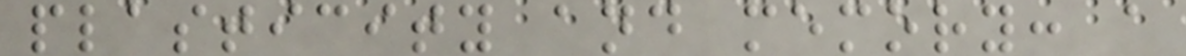plasticity and memory: a
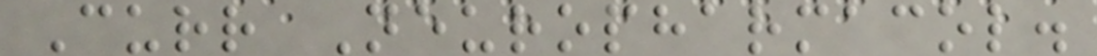Curr Neuropharmacol.
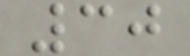30
